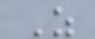Z
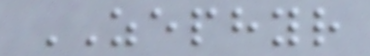ZEPHYR
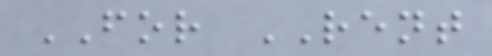FOR RENT
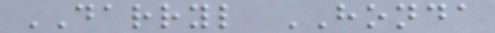DARRYL HONDA
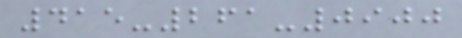415-261-0900
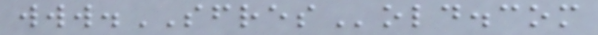www.SFRESold.com
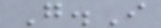G.I
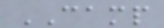CAMP
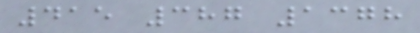415 387 1378
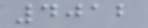4012
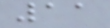11
